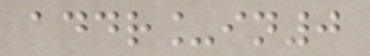addr_in0
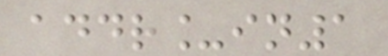addr_in1
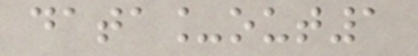data_out1
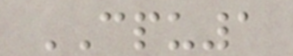CPU1
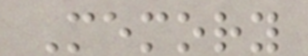Memory
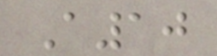A10
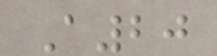A20
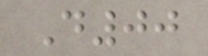D00
